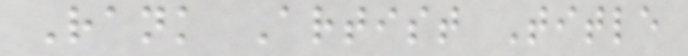Rank Artist Title
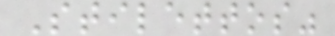Stilettos"
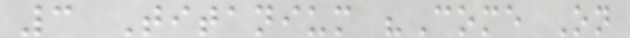3 Titanium "Come On
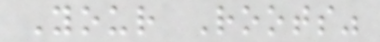Your Roots"
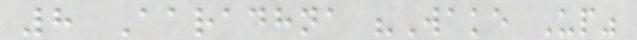8 Aaradhna "Wake Up"
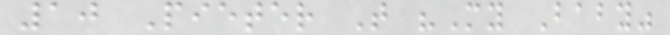10 Pieter T "My Baby"
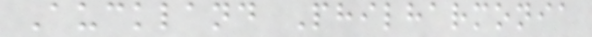Auckland Philharmonia
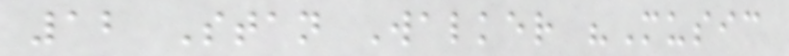12 Stan Walker "Music
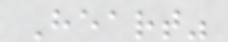Heart"
